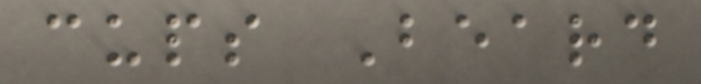cups Beard
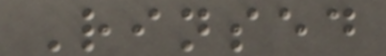Rinsed
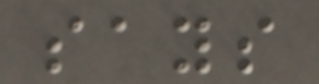says
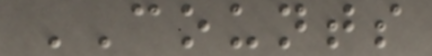COUNTS
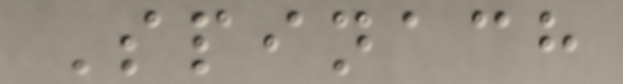Spinach
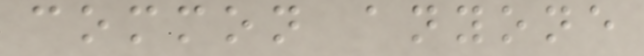common anyone
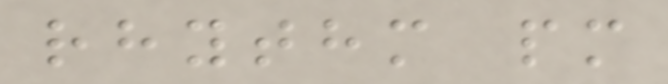rhythm pm
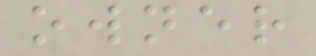owner
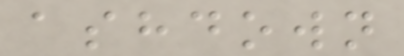ashdown
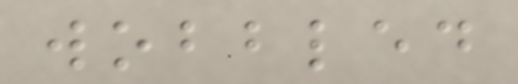wobbled
